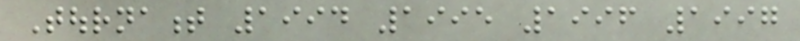Tournament 1994 1995 1996 1997
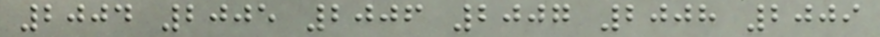2004 2005 2006 2007 2008 2009
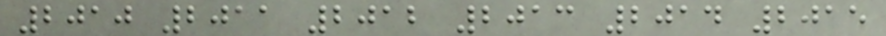2010 2011 2012 2013 2014 2015
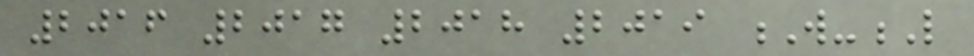2016 2017 2018 2019 W-L
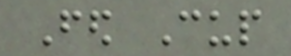Fed Cup
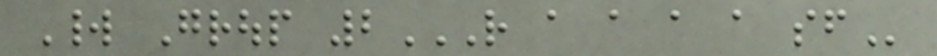World Group 2R A A A A SF
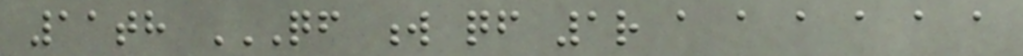11th QF W QF 1R A A A A A A
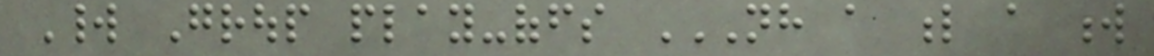World Group play-offs NH A L A W
